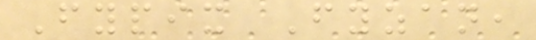Fypix Fyzan,
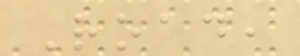Road,
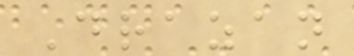Drazan
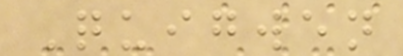Quigwen
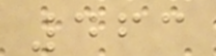463
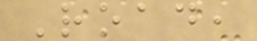Road,
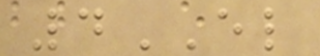4EL
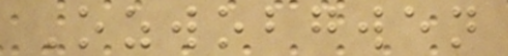Ozwobgwen
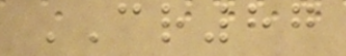CR87
